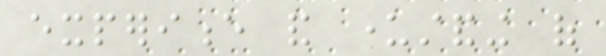experience and understanding of
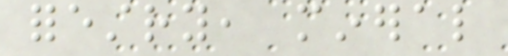forestry, mineral
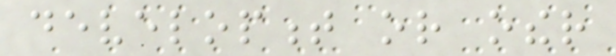development or other
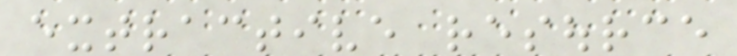extractive resource
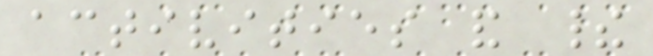activities and their
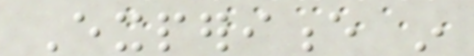Experience in
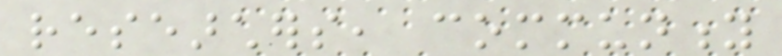researchers, community
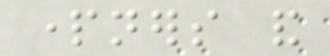partners and
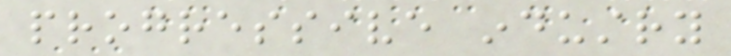progressive industry
